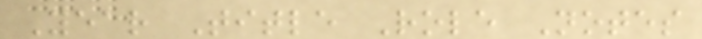Year Title Role Notes
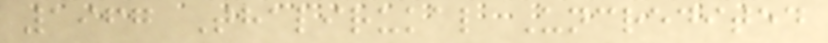1967 Thalirukal Uncredited
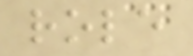role
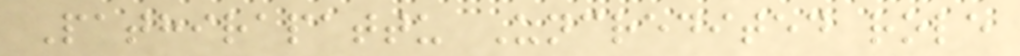Pathirapattu Uncredited role
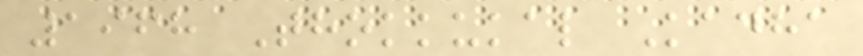1968 Thokkukal Kadha
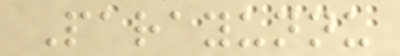Parayunnu
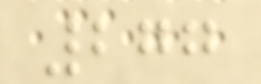277
